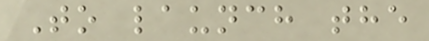To launch the
